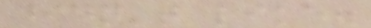didn't like.
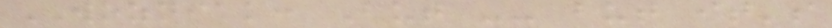WOZNIAK: But -- but it's
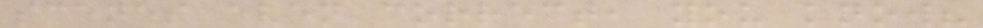scenes even correct, you know?
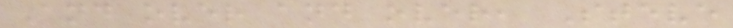And over and over, Steve
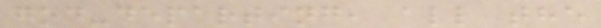god-departing, all the
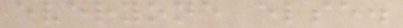everyone else.
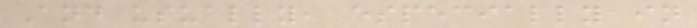And usually, especially in
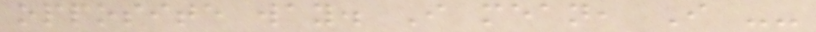opposite way. I mean, I --
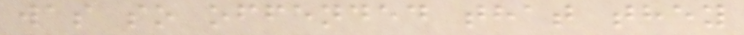was so offended that they
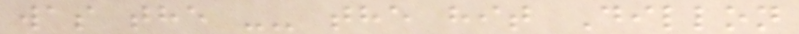was the -- the hit Dillon
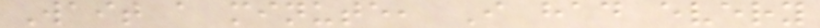Wait a minute, I had every
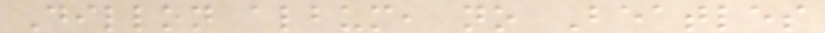Dillon album, no Beatles
